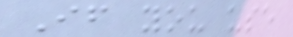If you use
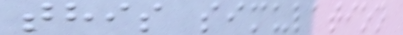this simulation
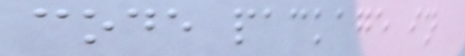code package in
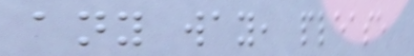any way, please
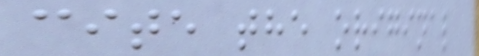cite the original
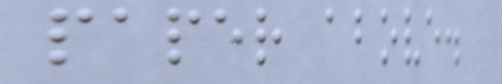paper above.
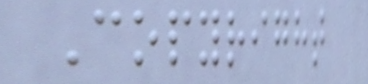Copyright
